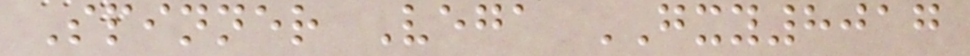Spinner Vega GXY8017
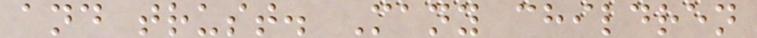and trust. Many children
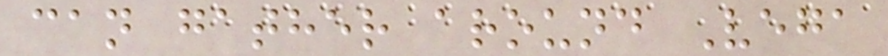can gather around Vega
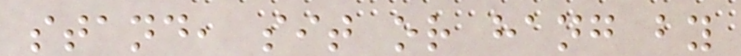stand, sit or hang by
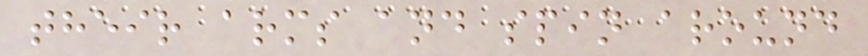their arms and spin around
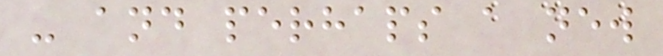- and perhaps a new
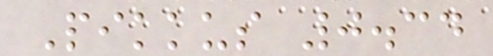Pikkus 0.34
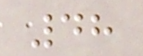48
